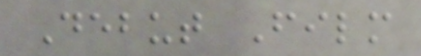Debut Film
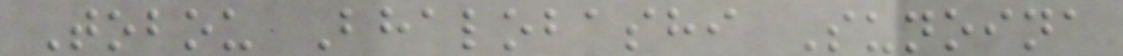Tobou Bhalobashi Sunoina
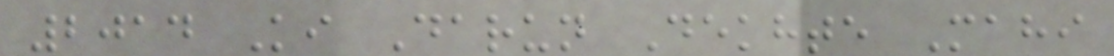2014 Ki Darun Dekhte Mahi
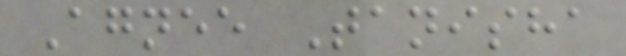Agnee Tanisha
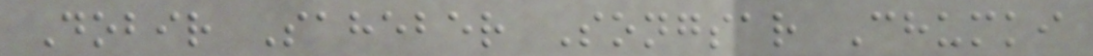Dobir Saheber Songsar Chumki
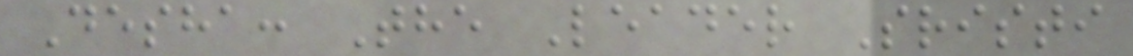Desha: The Leader Sristi
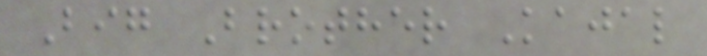Big Brother Kajal
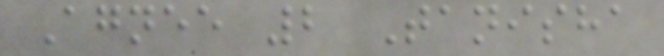Agnee 2 Tanisha
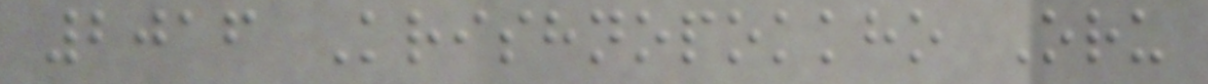2016 Krishnopokkho Oru
